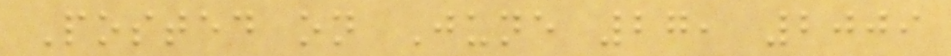Posted on June 27, 2009
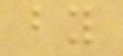by
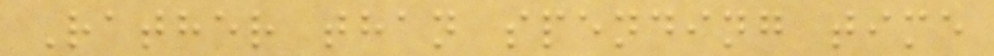Rather than spending time
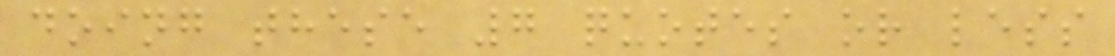doing these 7 quotes or less
